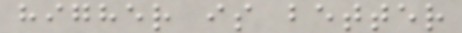higher is better
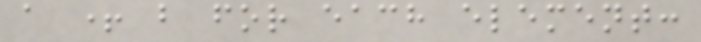a + b for each element:
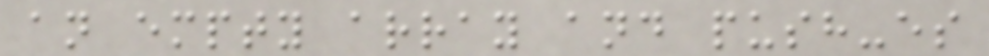an empty array and push-es
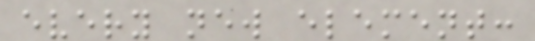every new element:
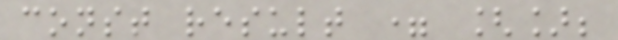const result = [];
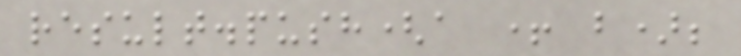result.push(a + b);
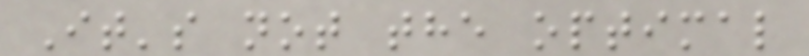It's not the optimal
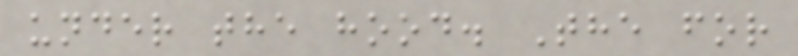under the hood. The for
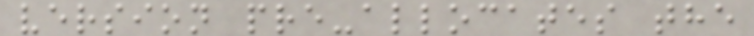version pre-allocates the
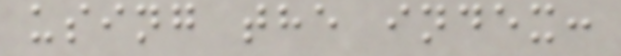using the index:
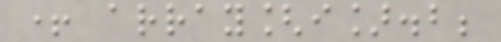+ array[i].b;
